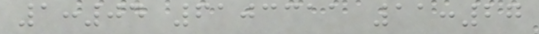1:04 6103311 11:27
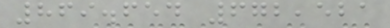869.654 672,521
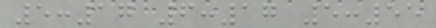5:17 6:17 5:55
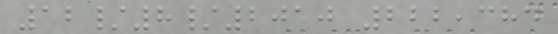12/8/2010 222,384
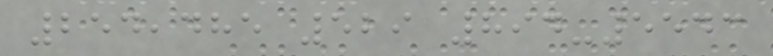254,485 529 894-5543
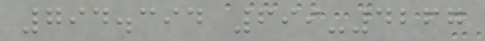794.394 699-4267
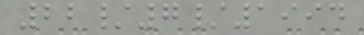22/7/1994
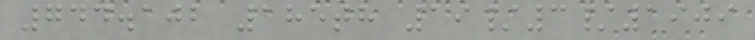744.102 185th 19/3/1909
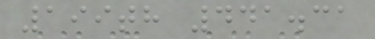199th 441.31
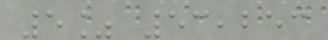5% 53,253
